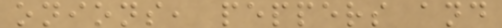onions, peppers and
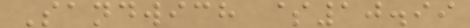Sandwich $10.99
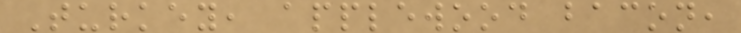Turkey, applewood bacon,
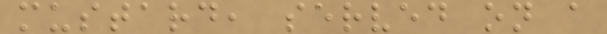mustard, served on a
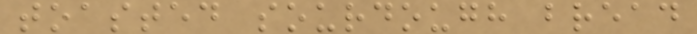toasted sourdough bread
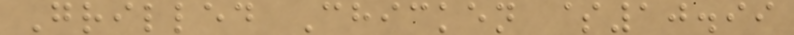Grilled Chicken $10.99
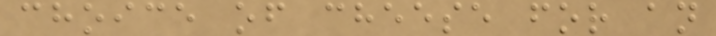choice of cheese for an
